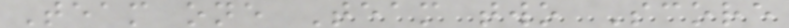Team one Team two Score
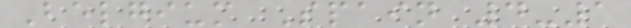Belgium Spain 4-1
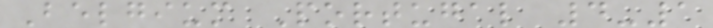Belgium Portugal 4-1
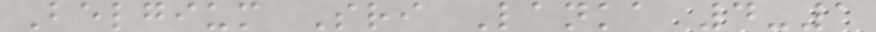Belgium Sri Lanka 4-1
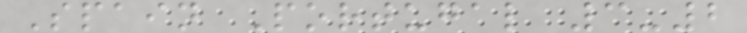Spain Portugal 3-2
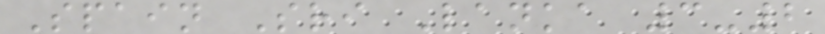Spain Sri Lanka 3-2
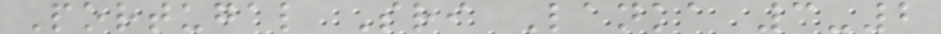Portugal Sri Lanka 3-2
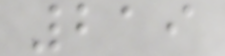219
